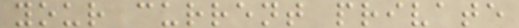your current private
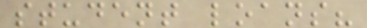student loans?
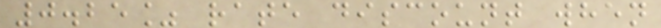0.25% rate discount when
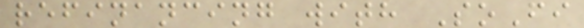refinancing with SoFi
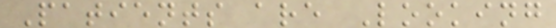Patients are Looking
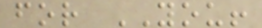for YOU!
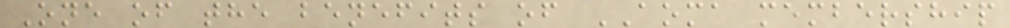One of the benefits of AOMA membership
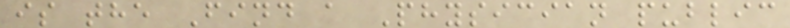is the Find a Physician public
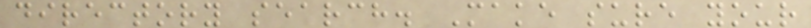directory search. Make sure your
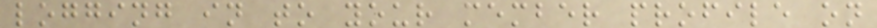logging in to your member profile on
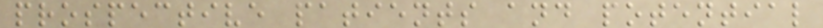prospective patients and potential
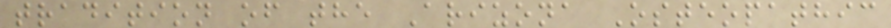tradition of the Arizona Osteopathic
